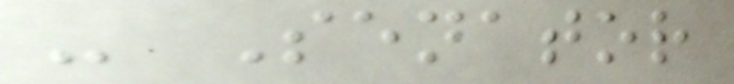- Senator
